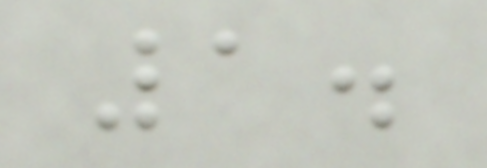1.
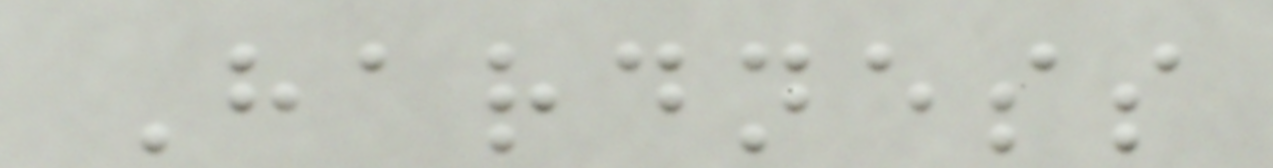Hardness
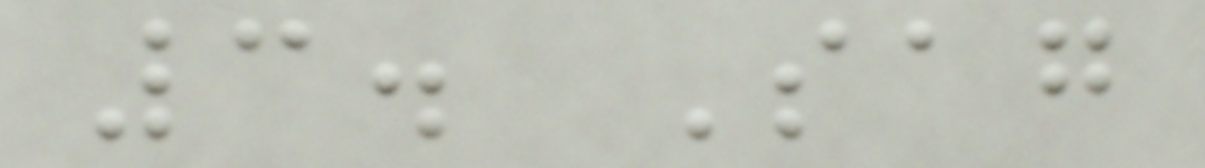3. Sag
